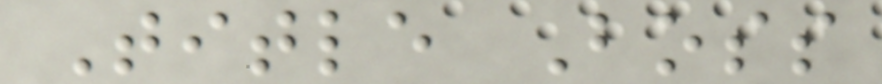Title Boss
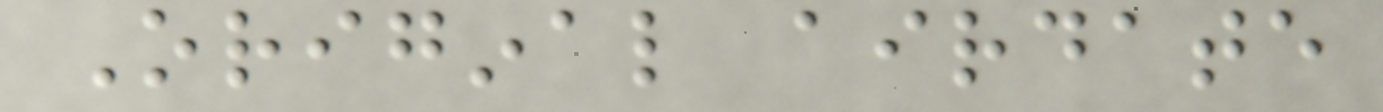Original airdate
